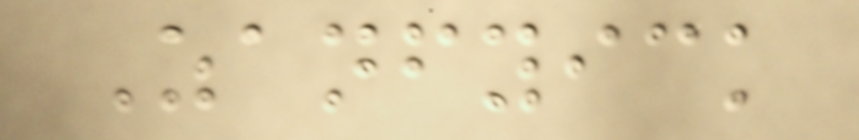Zanfyick
